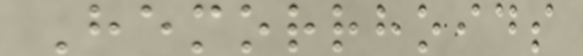Hemorrhoids
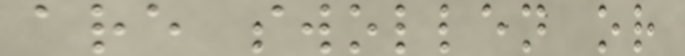are swollen or
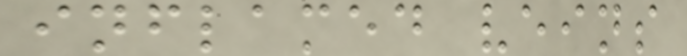inflamed veins
